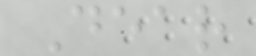Dear
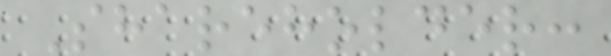Shareholder:
